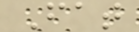Fat
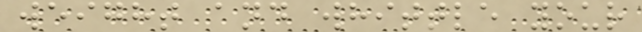weight and whittle your
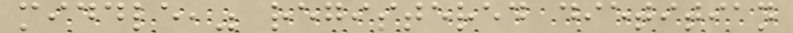middle," registered dietitian
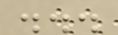...
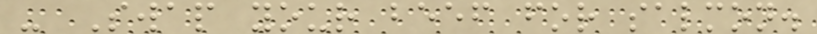- Swap your beef for salmon.
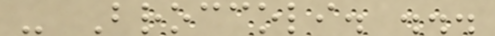- Broccoli. ...
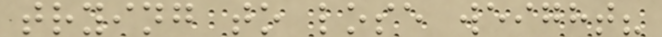trying to lose weight?
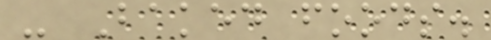- Baked foods.
